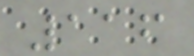116
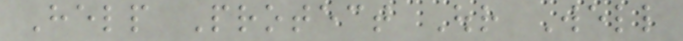Help Protect Our Well
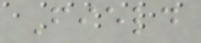Field
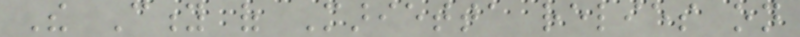The City of Marietta relies on
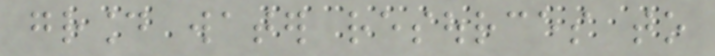ground water resources to
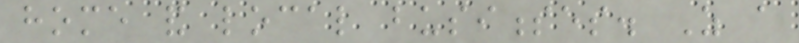home and local businesses. As a
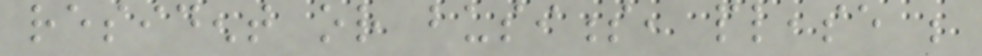resident or business, please be
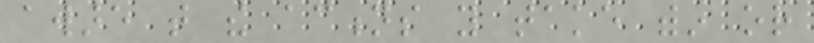aware that the actions you take within or
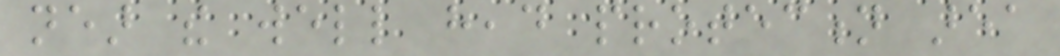near the well head protection area
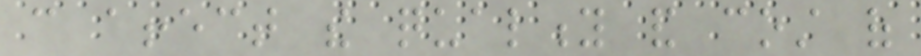can affect the quality and cost of
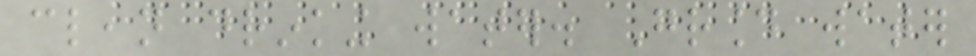clean drinking water. Ground water
